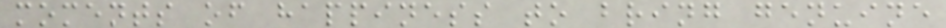moments of happiness to bring genuine
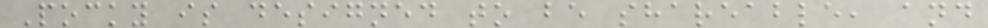Pocky is designed to be shareable, and
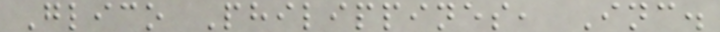Glico Philippines, Inc.
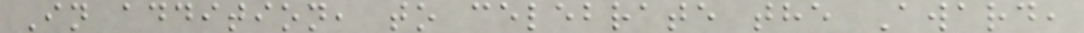In addition, to celebrate the Award,
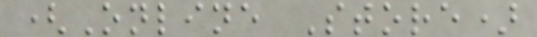(Online Store)
